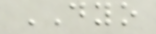DYO
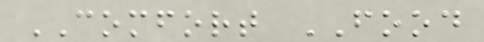COMFORT FOOD
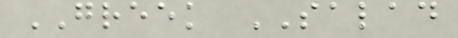GREEK SALAD
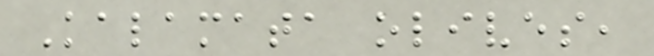Kalamata olives,
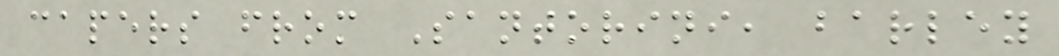capers from Santorini, barley
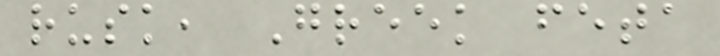rusk, Greek feta
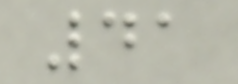41
